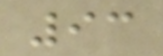93
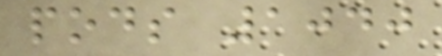pods 1040
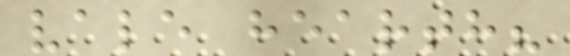vale hearth?
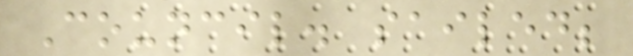Council. sailed;
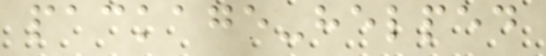package-helped
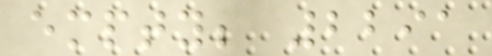empty; 2291
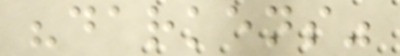"darkens"
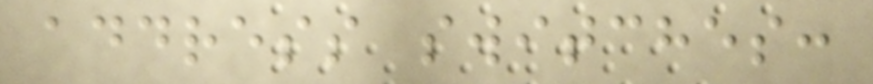address switches:
